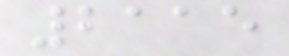2115
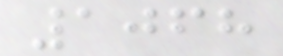1068
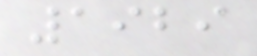1929
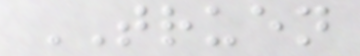TRUEN
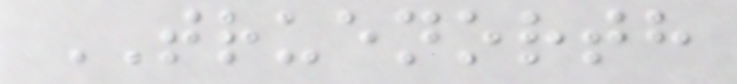TRUENORTH
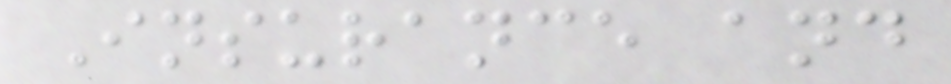Insurance and
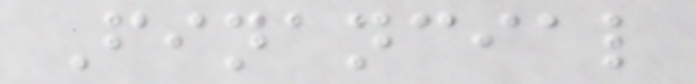Financial
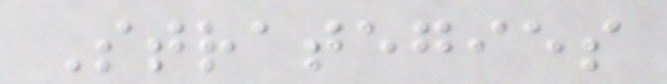Strategies
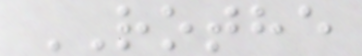ROTHE
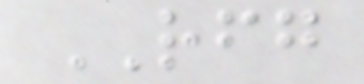RFG
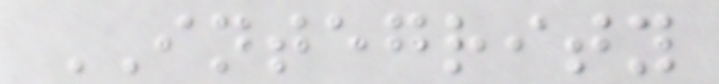INTEGRITY
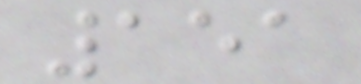151
